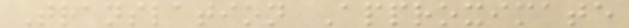Translation Approximate
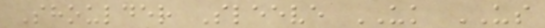Shoulder Sleeve UK US
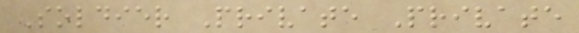Soldier Private Private
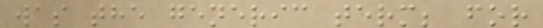was the generic term; for
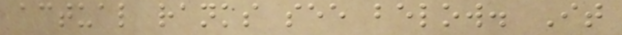actual ranks see below. It
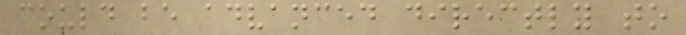could be advanced directly to
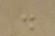.
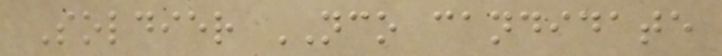Soldier NCO candidate
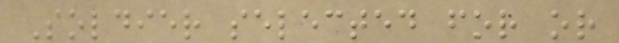Soldier selected for or
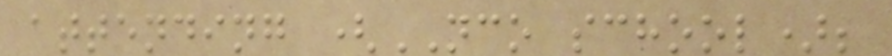attending (NCO school);
